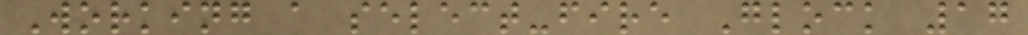Working a select-fire Glock 17
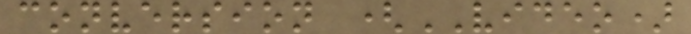conversion (VIDEO)
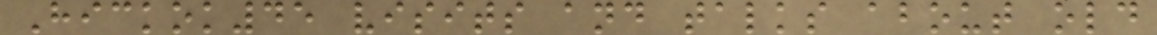Hickok45 visits and talks about old
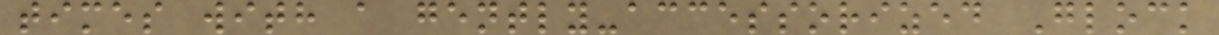times with a gently-accessorized Glock
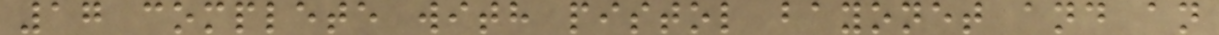17 complete with pistol bayonet and an
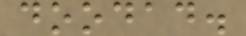doodad.
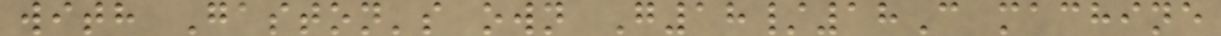with Gaston's own G18/18C machine
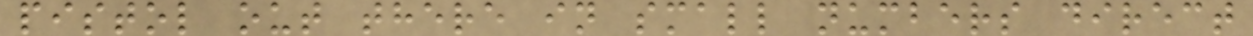pistol out there in small numbers direct
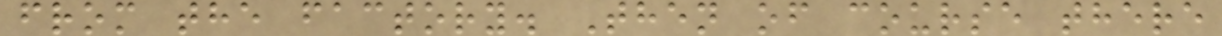from the factory. Then of course there
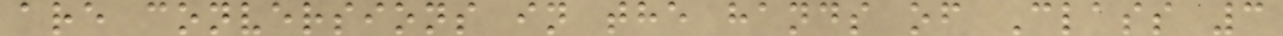are conversions in the hands of Class 3
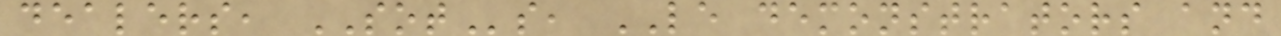dealers, SOTs, LE demonstrators and
